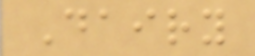Dairy
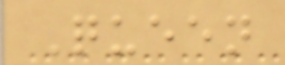Queen
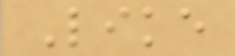Like
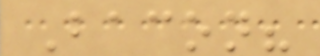Bacon?
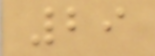29
